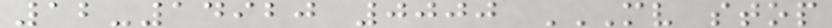12-14920 0000 MV STOP
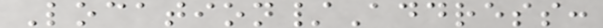Location/Address:
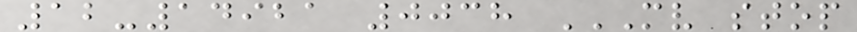12-14921 0038 MV STOP
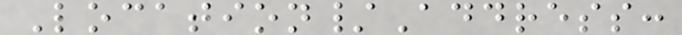Location/Address:
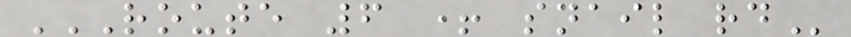ROUTE 6 + SNAIL RD
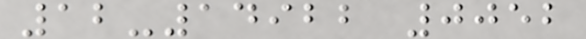12-14922 0052
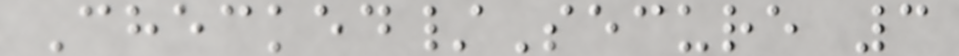Checked/Secure 3
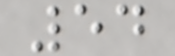54
